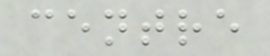centre
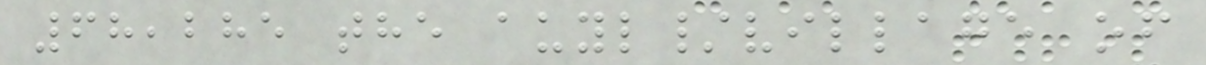68,285 the auyl/village of
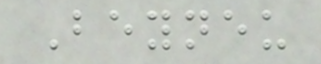Beyneu
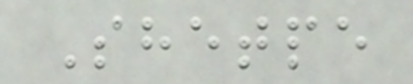Shetpe
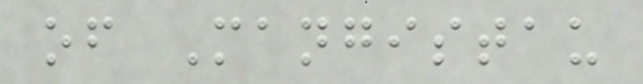of Mangistau
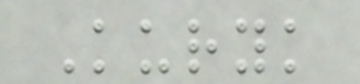Kuryk
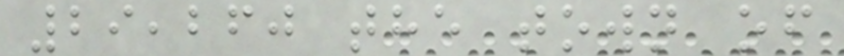29,260 the town of
